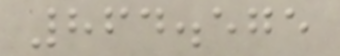864.575
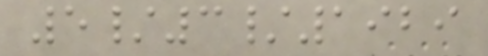5/3/1929
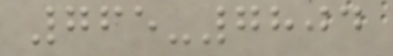765-7804
